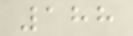188
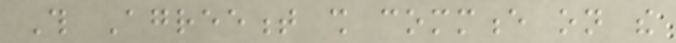This Agreement shall commence on the
